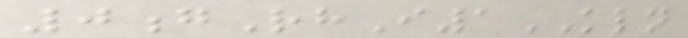0gRhI1KLN
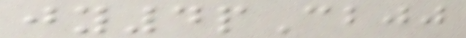jy4pCbjj
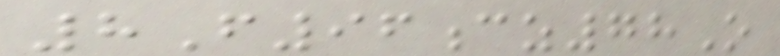8F96cz78O
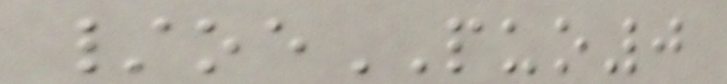/oePUO0
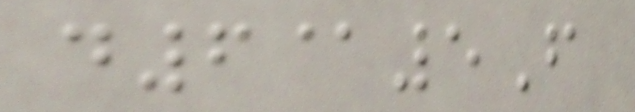d6@5F
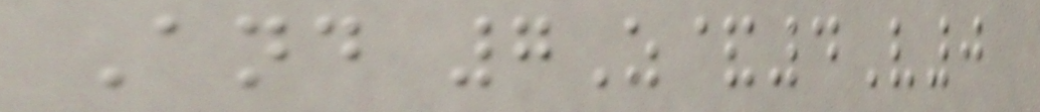And 7Z&4V0
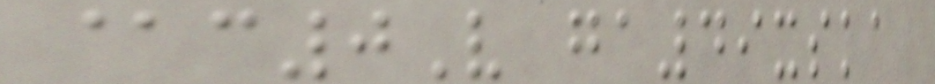@c0V ga49xska
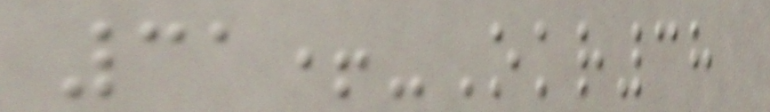31+-Okr38
